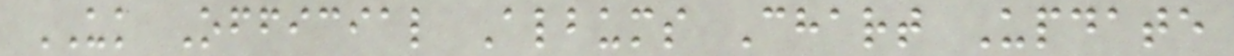UK Official Albums Chart Update
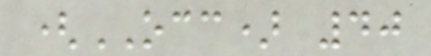(OCC) 40
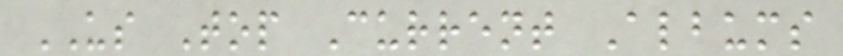US Top Current Albums
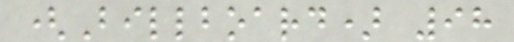(Billboard) 98
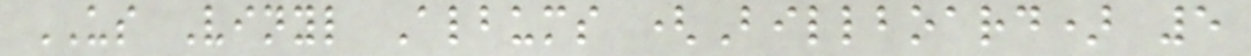US Vinyl Albums (Billboard) 5
